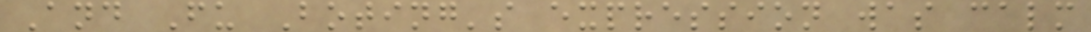And Fu Boting's expression was calm
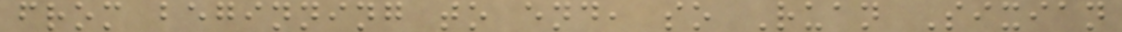from beginning to end, so Ruan Sixian
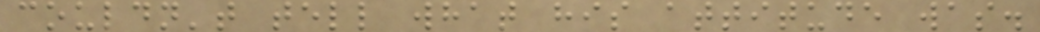couldn't tell what his attitude was.
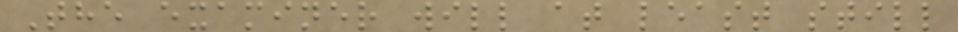The examiner will at least still
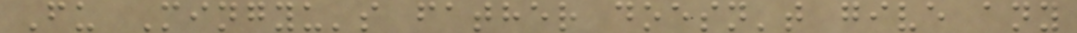Fu Mingyu's father doesn't give any
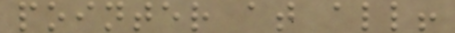pointer at all!
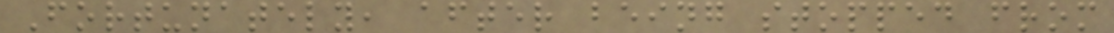Fortunately, after being stopped from
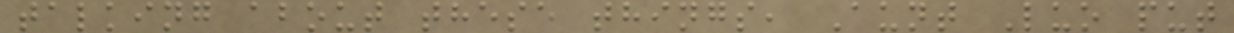talking about these things, Aunt Luo put
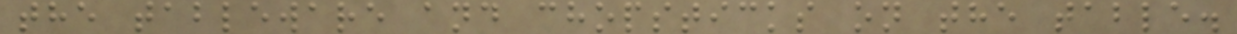the tableware and chopsticks on the table.
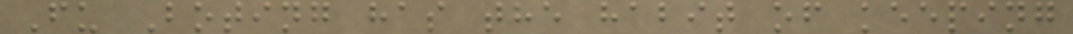Fu Boting has the habit of keeping
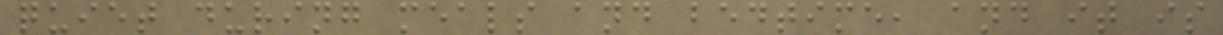quiet during meals and bedtime, and it is
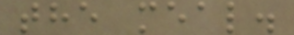the meal.
